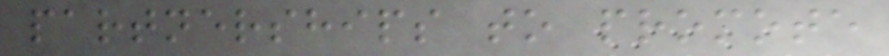partnerships to promote
